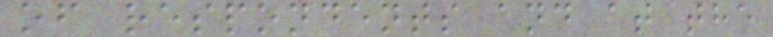of respondents and at the
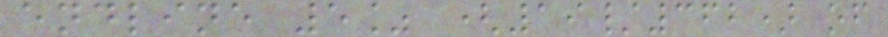endline 5% (19/362) of
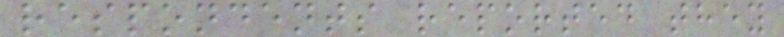respondents reported they
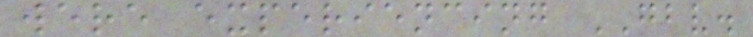were experiencing GBV.
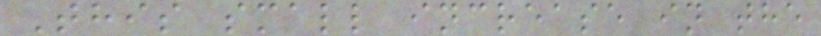This small increase in the
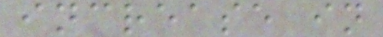increase in
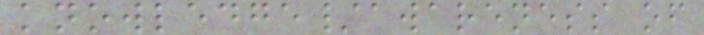knowledge/awareness of
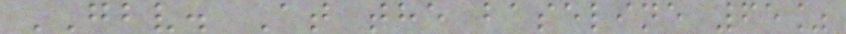GBV. At the baseline 65%
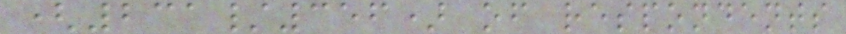(231/356) of respondents
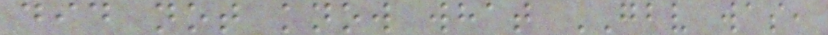did not know what GBV was,
